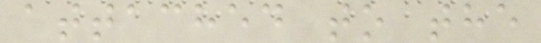attached to the
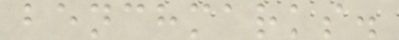benchmarks.
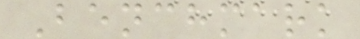Benchmark
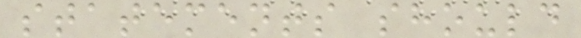statements should
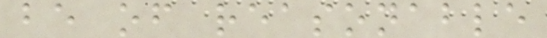be of reasonable
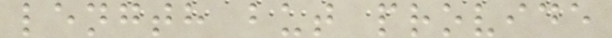length but provide
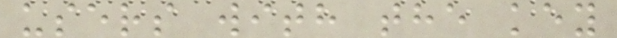users with the key
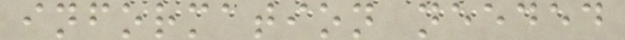information needed
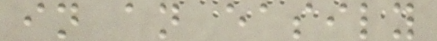in an easily
